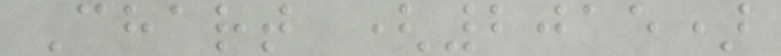Chart (2015)
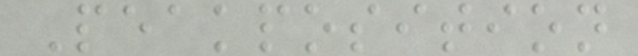Peakposition
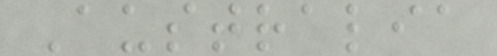Australia
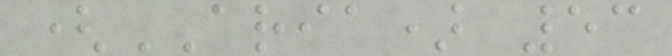(ARIA) 53
